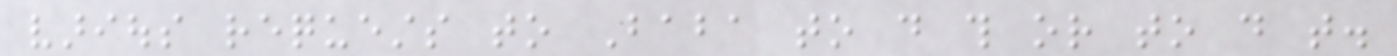various requests to Baba to do this or to do that.
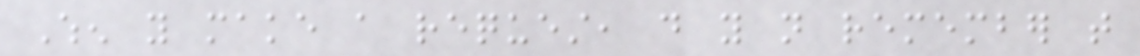When you make a request, do you not remember that
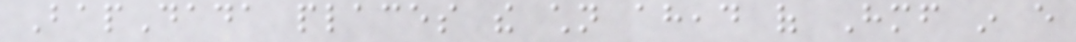BapDada places the children ahead of Himself in every
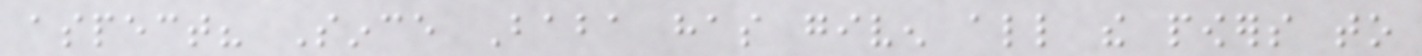aspect? Since Baba has given all the powers to
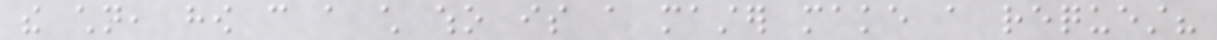the children, how can a child who is a master make a request?
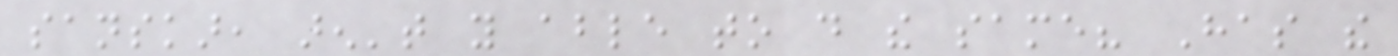sanskar, aren't you able to do the same? Has the
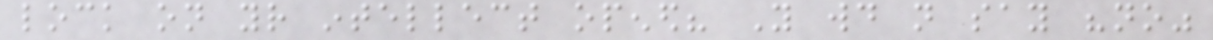lock on your intellect opened? You would not say "no"
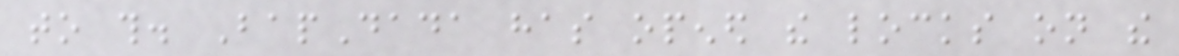to this. BapDada has opened the locks on the
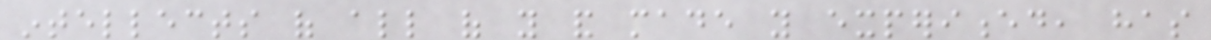intellects of all of you and made you experienced, has
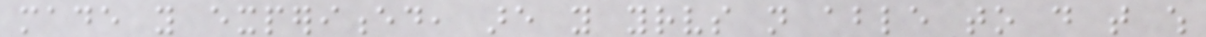made you experienced, are you yourselves not able to do that which
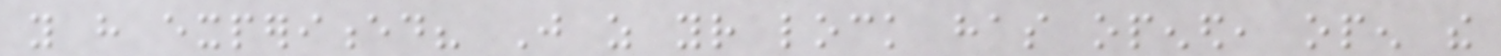you have experienced? Just as your lock has opened, open the
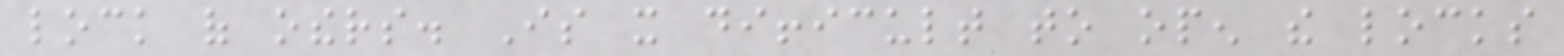lock of others. Is it difficult to open the locks
